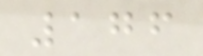176
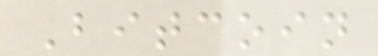Bitcoin
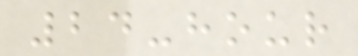24-hour
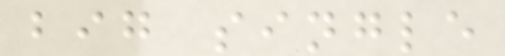big single
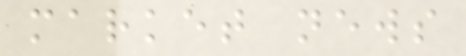market news
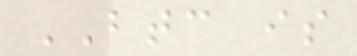BTC is
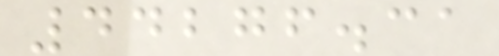44276.31
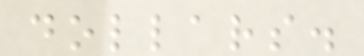dollars.
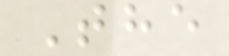The
